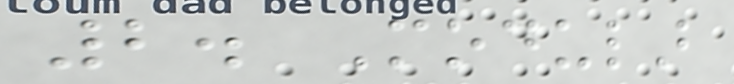2. Modular
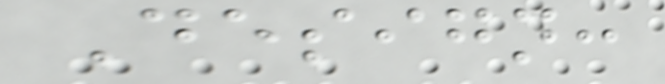Design:
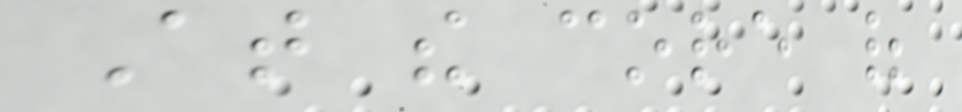At the core of
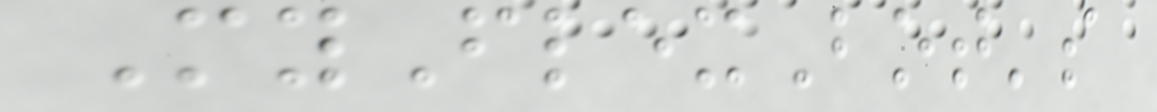MyFlexBot's
